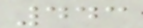443
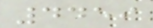4459
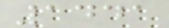1441
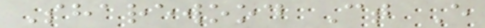Sharewood Ct E
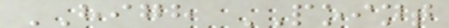HIGH POINT
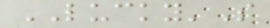LUCKY'S
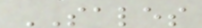SALES
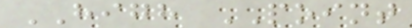HIGH POINT
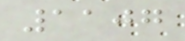1107
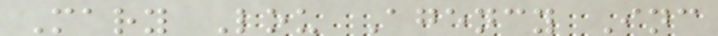Mary Lou Agency Inc
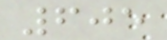605
